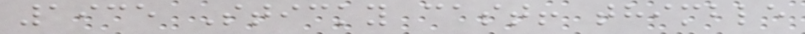1935 Sticky cast! thimble
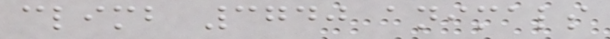climb 3740 animals
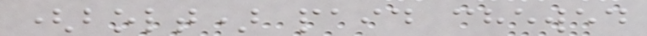(bolt) paid chewed
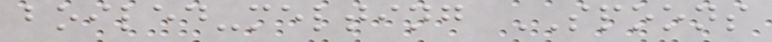boiled-melting SPOONS
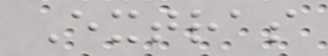Extras
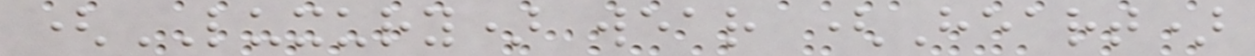(LUXURY) wear (Heart)
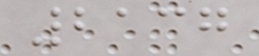2137
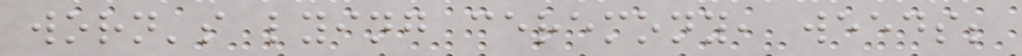worn's lying ceremony, weeds;
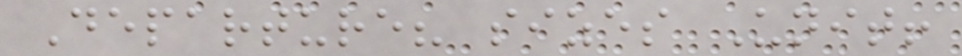Departure? sizes Unit!
